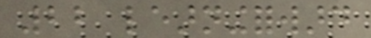22 learningforward
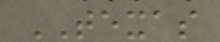TEXAS
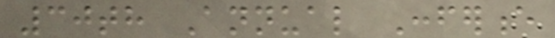30th Annual Conference
